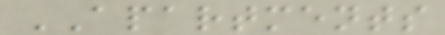APARTMENTS
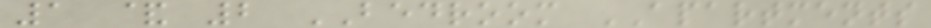1 & 2 BEDROOM APARTMENTS
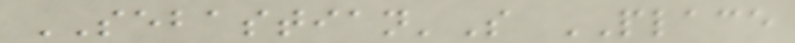SEBASTIAN'S PLACE
